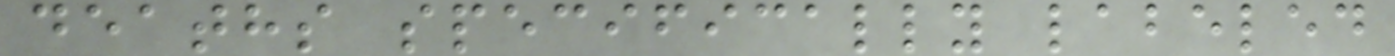deaths specifically labeled
